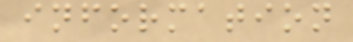information
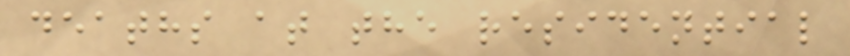deaths at the residential
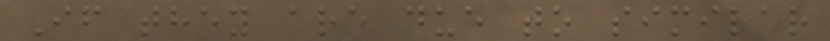If they are due to similar
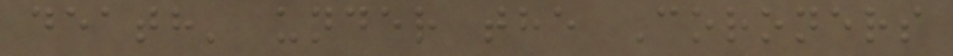death' under the Coroners
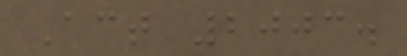Act 2003.
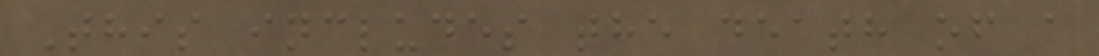This includes the death of a
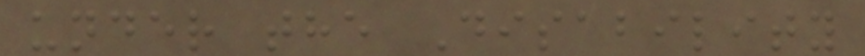under the Disability
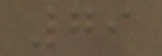79
